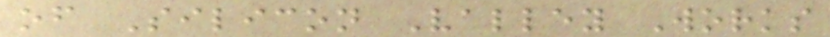of Silicon Valley Works
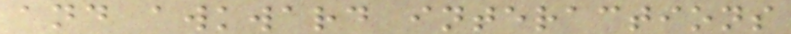and awkward interactions
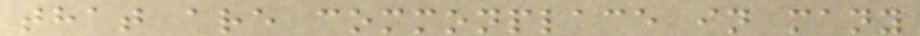that are commonplace in many
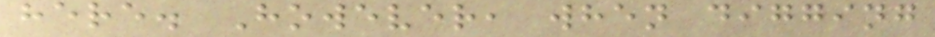here. However, when digging
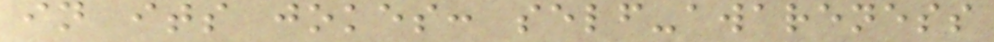in its jokes: self-awareness
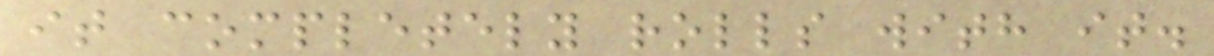it completely rolls with it.
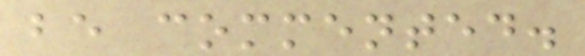be commented.
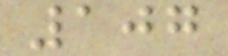107
